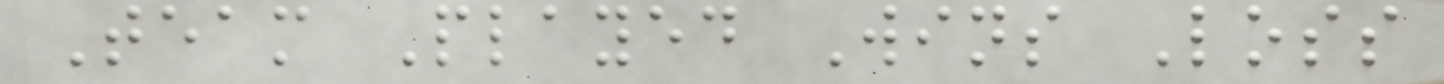Team Played Wins Loss
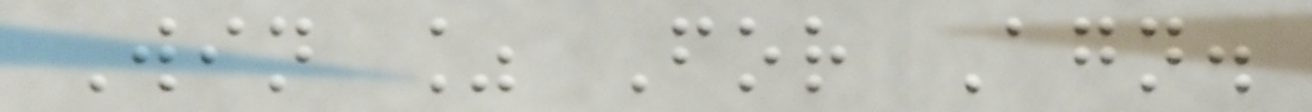Win % For Agn.
